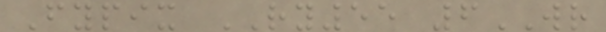Fypix RY55 6WR
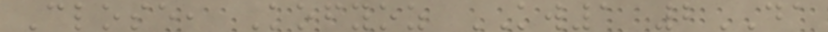Close, Kofyoz KW1 2DA
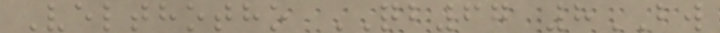Velthotho QB67 8BW
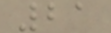21
